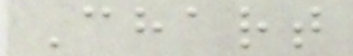Chart
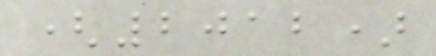(2012)
